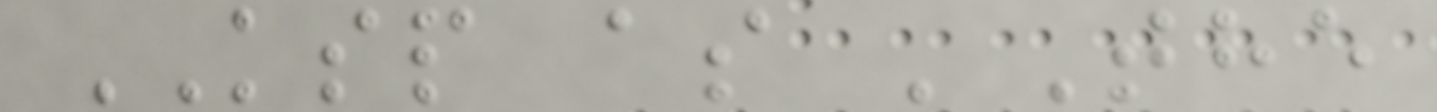KSP as 'The
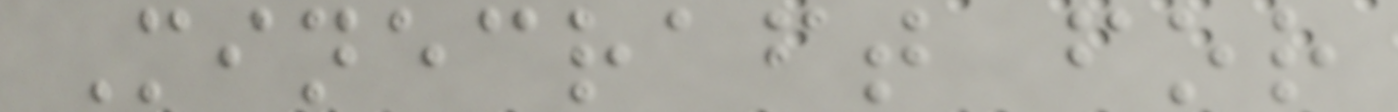Minecraft for
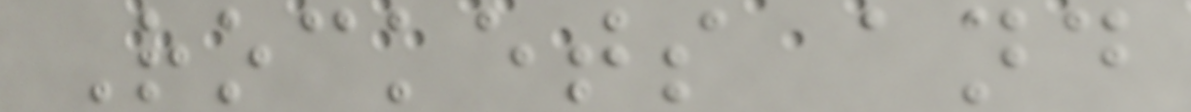Rockets and
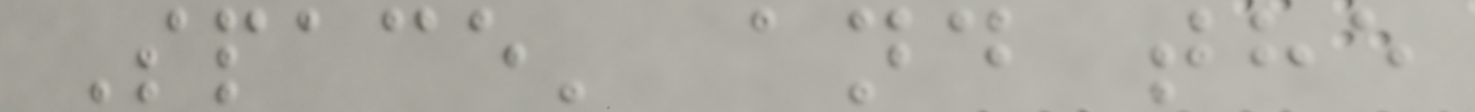Space' and the
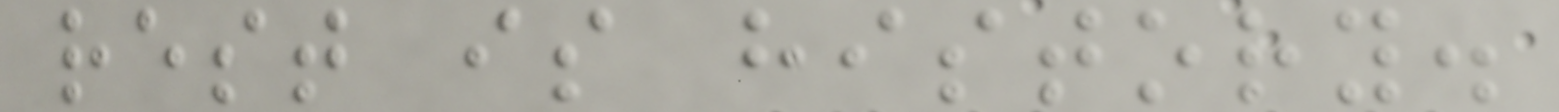rest is history.
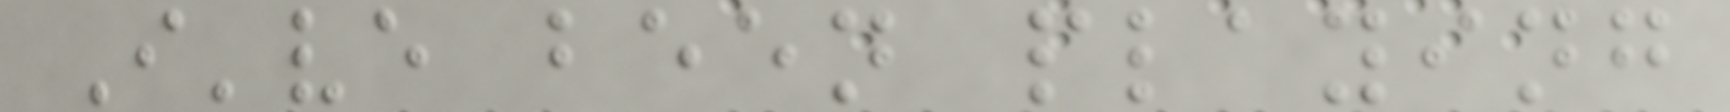I've been playing
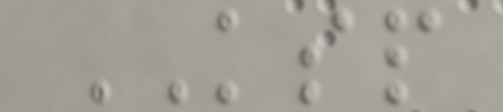KSP
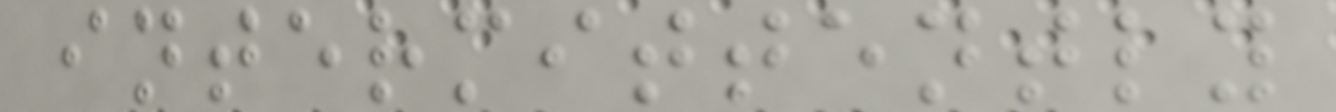intermittently
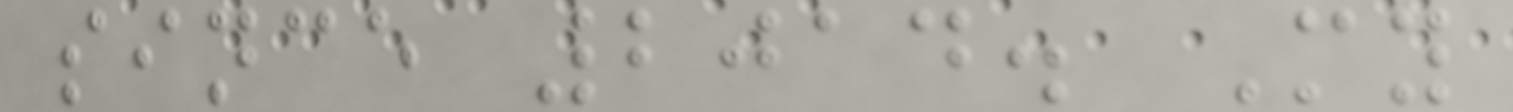since 2014. My
